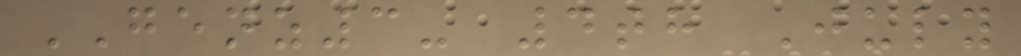GENZ3- 4th July
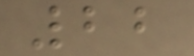22
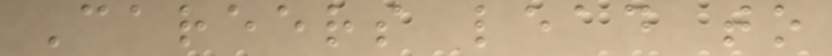Careers lead to
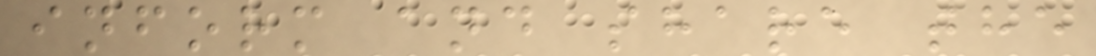inform and share the
